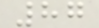87
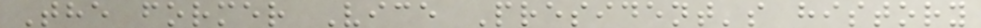The former Vice President's history
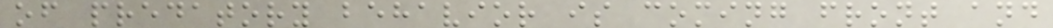of predatory behavior is coming front and
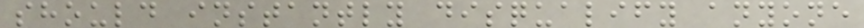should instantly disqualify anyone
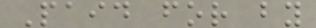Paid for by
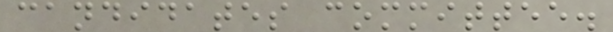candidates committee.
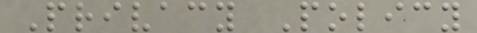Privacy Policy
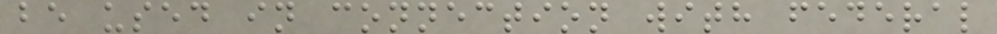be used in connection with federal
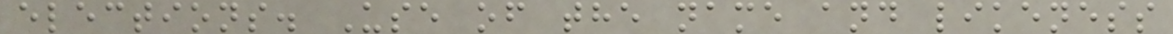elections. Use of the name and likeness
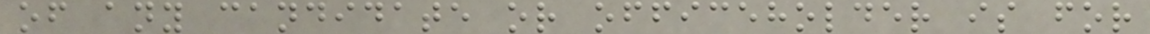of any candidate or officeholder is for
